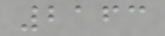2163
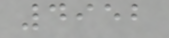4952
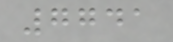7741
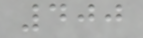400
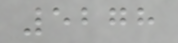5278
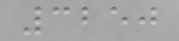3250
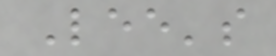Lee's
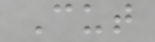Cut
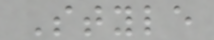Style
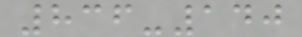836-140
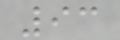93
